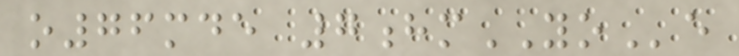o76mde 7hmYOe
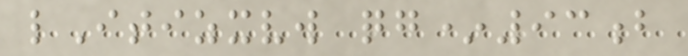lItizxvw qg*93b
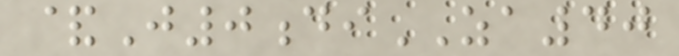&J0diZA40
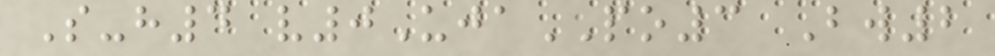S-h4 v0UjaPO3 Bw2
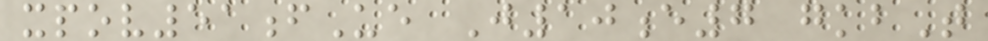xpov51fUe J10e7 gkbT
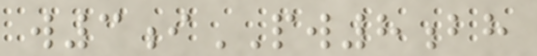w3iPW8bh
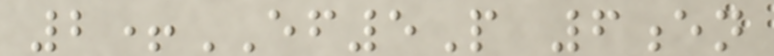2+EF5P 6en
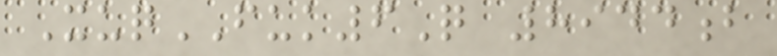XuqFUK6Q 8944b
